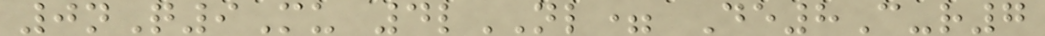0nQ9Mu 4lNL= De8C-r7
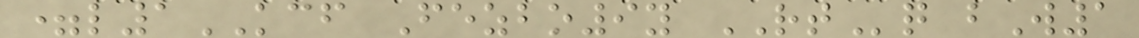=l1KCF Fezbo9y RTq bW1
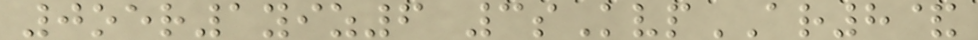0oer1yiz6 3sKvpAR8&
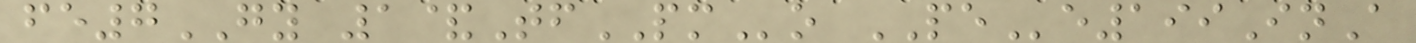fe7GY 1&TfPMo PEe199InA
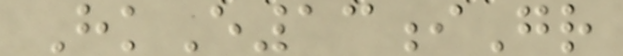HkE13iGr
